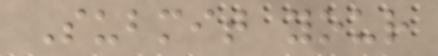Submit your
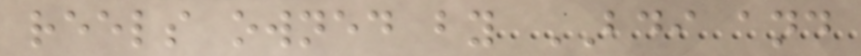reels owned by BDI and
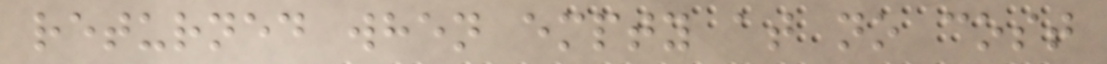returned when empty at no cost
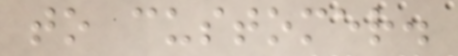to customer.
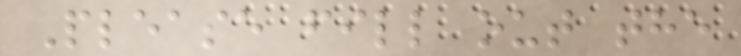Please fill out the
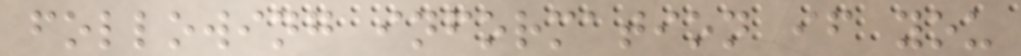following information if you
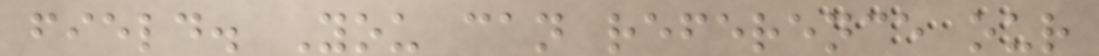field. You can reference our
